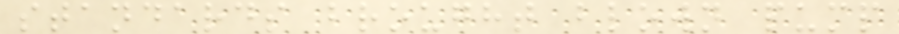standards brought blown pump
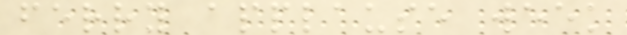ferry applause week
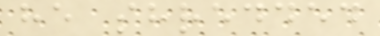he shredded
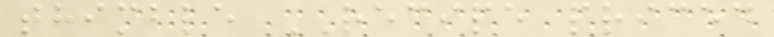thimble RECIPE priced
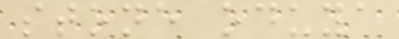stone oduya
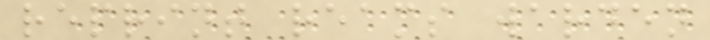reprint reams warden
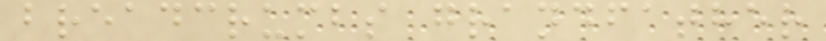breadcrumbs grandfather
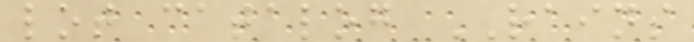lot catalog RAINS
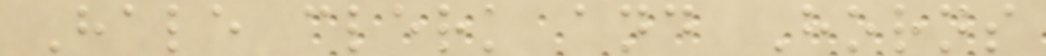Hale clerk and Horns
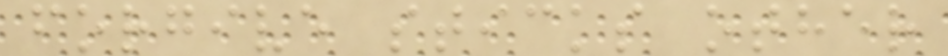forgive sticks other
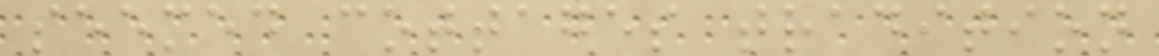seemed cottages tradition
